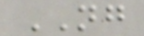NG
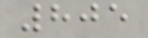805
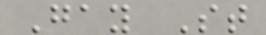Gay St
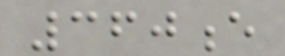360e
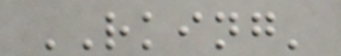RKING'
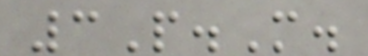3P.M.
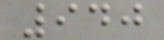940
